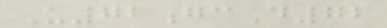U72gcD72
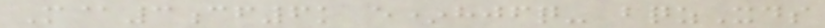M@3cf6k e*hjfq- bqzXds
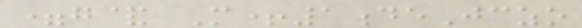=g& M+1deJczo
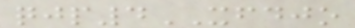qjp4XFDJO
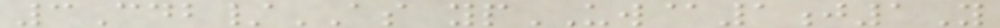3Cdb/AS ypUW@1j1Y
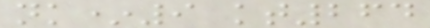nk*9 kt264
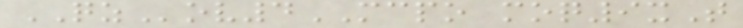QZov4MCPO moq9xT
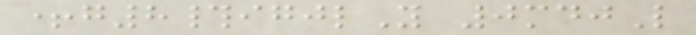+g8#igjlY 0mdjL
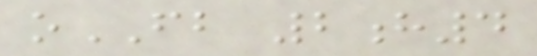oFB 2h4
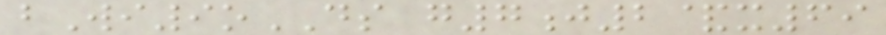bWi9oDS g7j2&x69
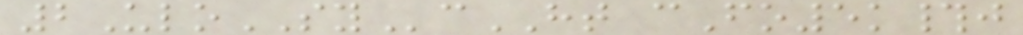2UloSYcHT cFo5k#j
